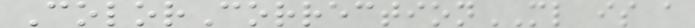ColorCorrectionML is a
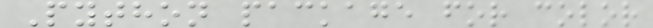Python package for color
